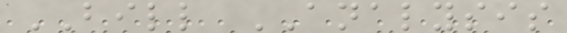BILL ANALYSIS
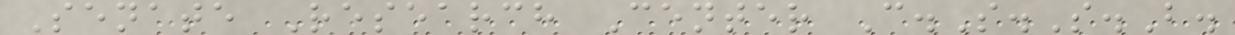Senate Research Center C.S.S.B.
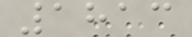1813
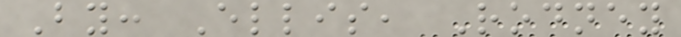By: Ellis, Rodney
